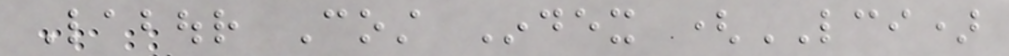Labour Cost Index (LCI)
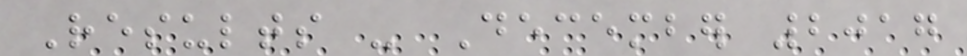Results - December 2017
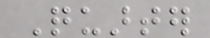Quarter
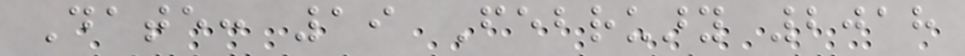Date: 19 February 2018
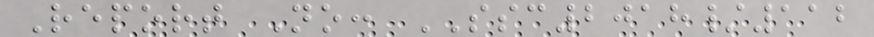Report No: SSC2018/112
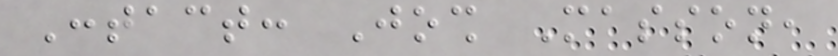Contact: Josh Masson,
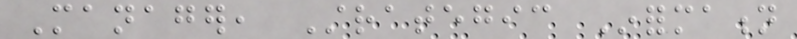Manager, Strategic Information
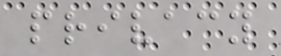privacy
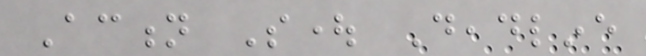Action Sought Deadline
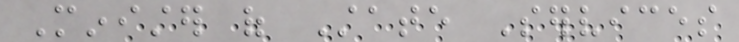Minister of State Services
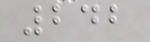242
